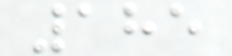185
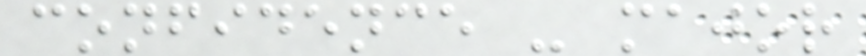confidence - major
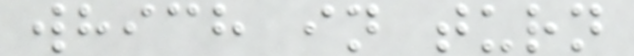which in turn
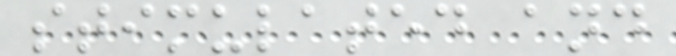stimulated and
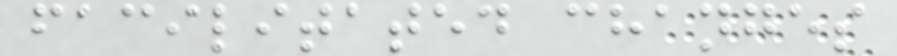facilitated changes
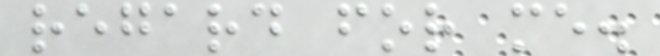regard for me.
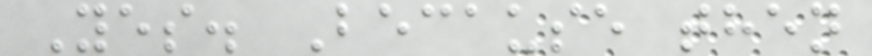Yes. Because then
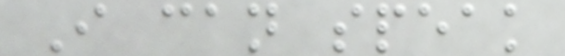I can speak
